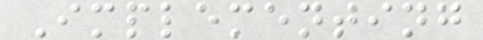Implementing
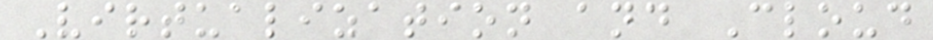Virtualization and Cloud
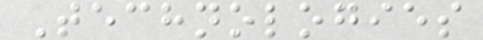Technologies
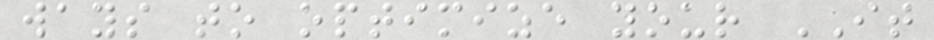ways to optimize your IT
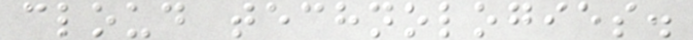cloud technologies.
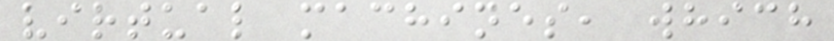virtual machines, which
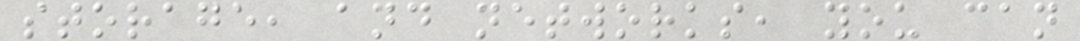storage, and networks, you can
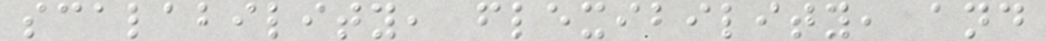scalability, flexibility, and
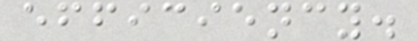efficiency.
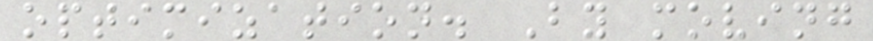optimization. By moving
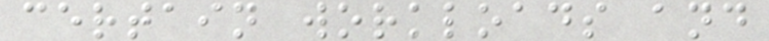certain workloads and
